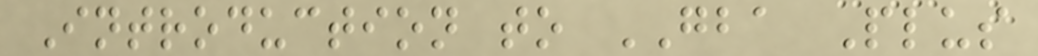Introduction to GBA Plus
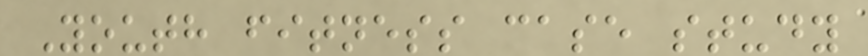Youth fitness case study
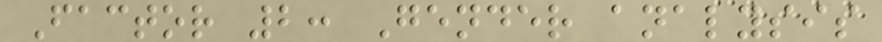Factor 2: Gender analysis
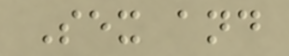Sex and
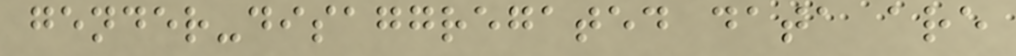gender-disaggregated data are
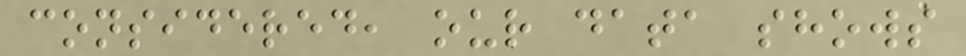considered, our data shows
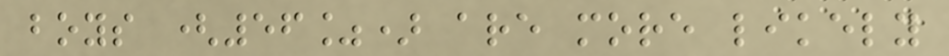boys (56%) are more likely
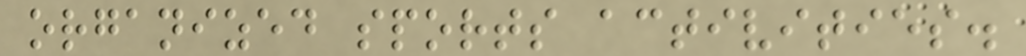organized sports activities.
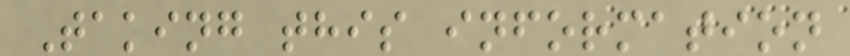Taking this information
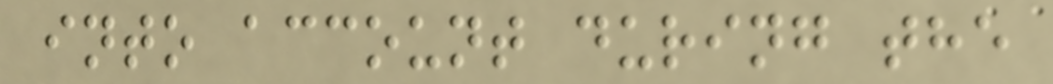into account during the
